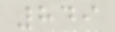849
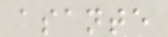asante
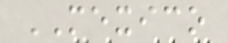MEXICO
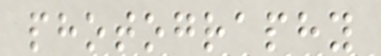photography
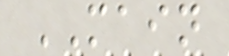MAIN
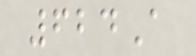624A
